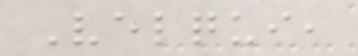Velqui,
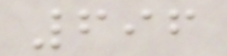696
